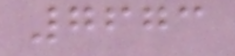7673
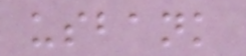usbank
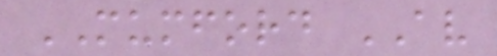MUMFORD AV
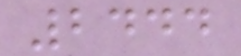2444
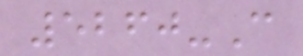5260-C
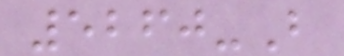5260-B
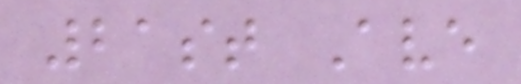21st Ave
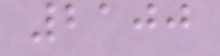2100
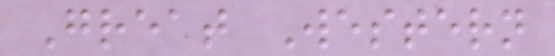Great Western
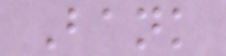Bank
